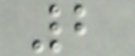2
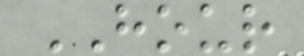HOUR
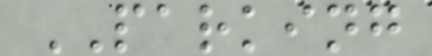PARKING
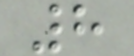8
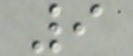9
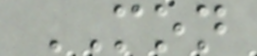MON
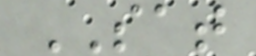SAT
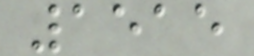1515
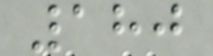180
